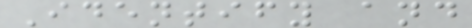Identify and
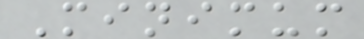Minimum
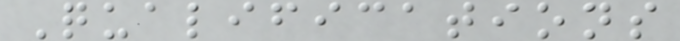Qualifications
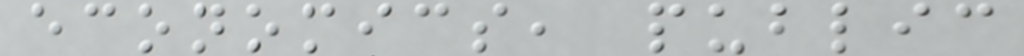economics, public
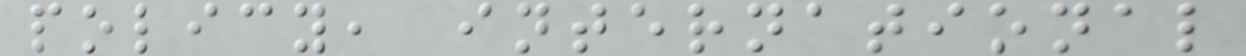policy, international
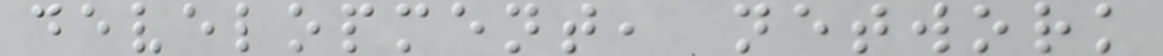development, network
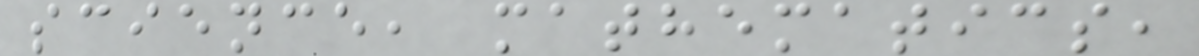science, mathematics,
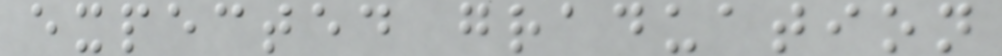expected graduation
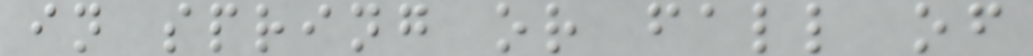in spring or fall of
